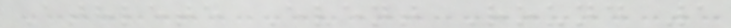Athlete Event Round 1
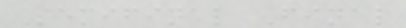Semifinal Final
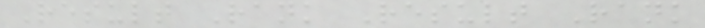Result Rank Result Rank
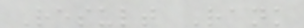Result Rank
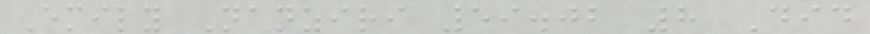Emily Nanziri 59.02 8 Did
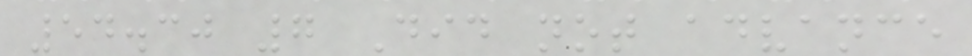54.30 7 Did not advance
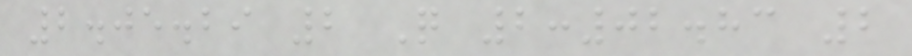2.05.29 2 Q 2:02.83 2
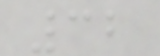32
